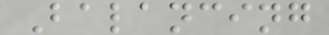Balancing
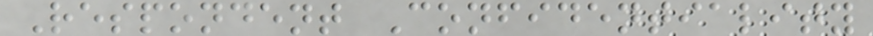Respondent Confidentiality
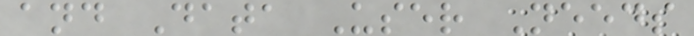and Data User Needs
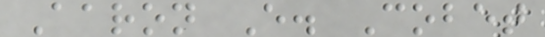Aaron E. Cobet
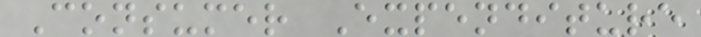Consumer Expenditure
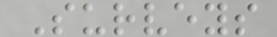Surveys
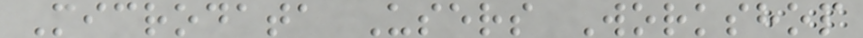Microdata Users Workshop
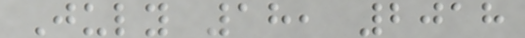July 18, 2018
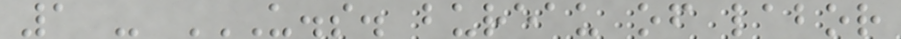1 - U.S. BUREAU OF LABOR
